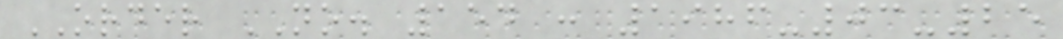ORDER NO. 154 : 1986-03-25
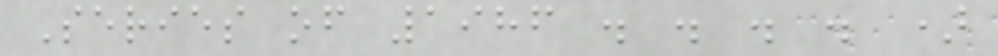Series of 1986 . . . . )
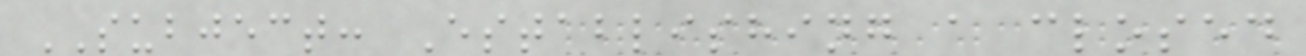SUBJECT: Establishing a closed
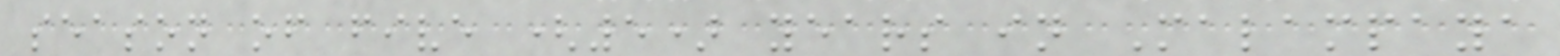season of five (5) years in Malampaya
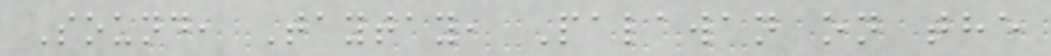Sound, Taytay, Palawan on the
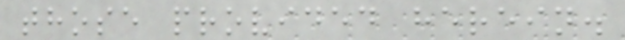those provided herein.
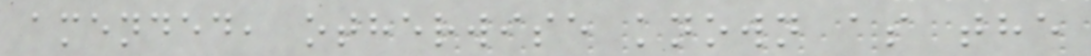amended, otherwise known as the
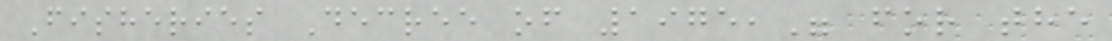Fisheries Decree of 1975," for the
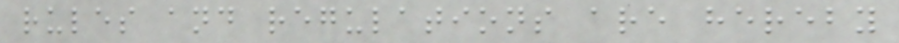rules and regulations are hereby
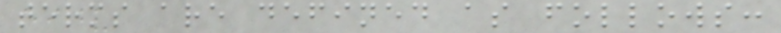terms are defined as follows:
